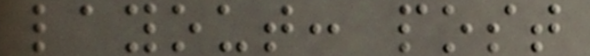layout: post
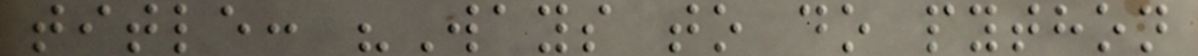title: "Ways to do python
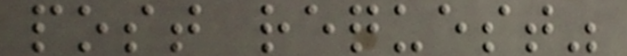post request"
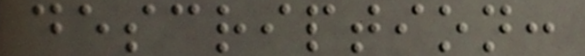description:
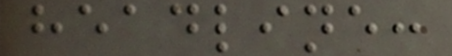headline:
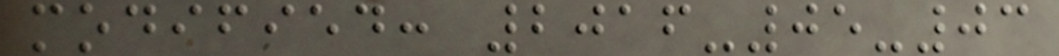modified: 2016-05-03
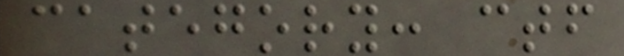category: ctf
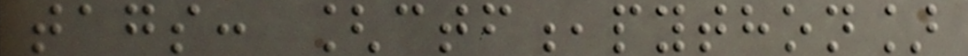tags: [ctf,python]
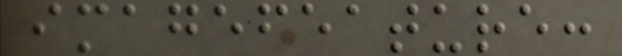imagefeature:
